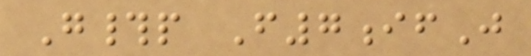G#p F7ifJ
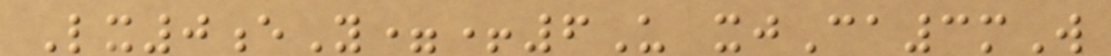Lx0eY=+6U xjCa3mW
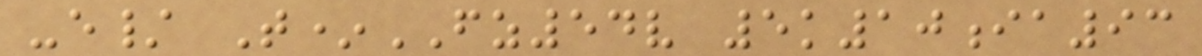-e/ T*FZ54v 5k10ia93
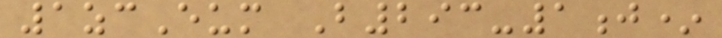1zcEum B293-1j*
